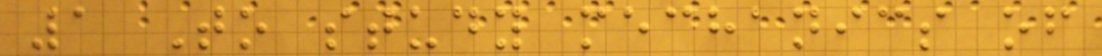1 To study mechanics of
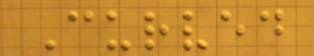Curved
